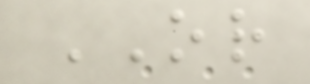OR
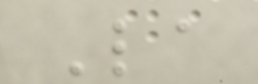La
